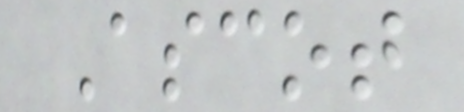Ascot
